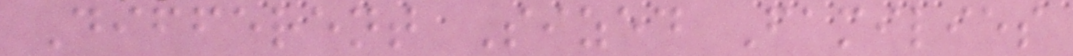Different Sized Families
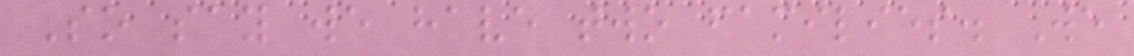So say we have two families. We
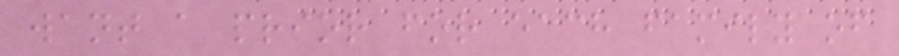want a prior for each family of
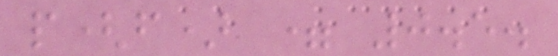p(f) = 0.5.
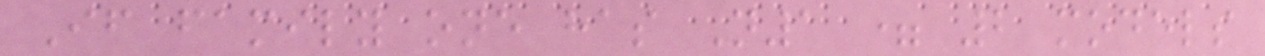If family one has N1 = 2 models
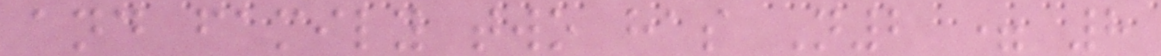and family two has N2 = 8
